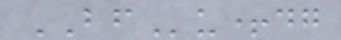BFu+dg
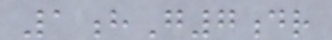1hG7dr
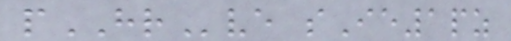pHRve sIe1pz
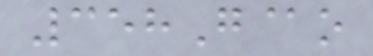358G@o
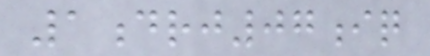1drj07iq
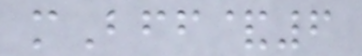mBff&6
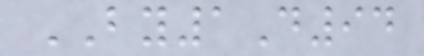BY1D94
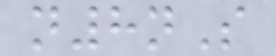n8nS
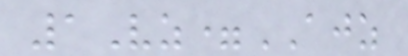1Vz=AJZ
